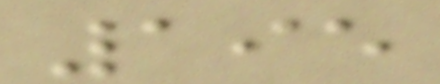195
